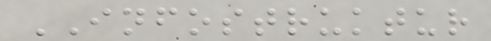INFOSTRUKTUR
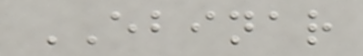EBINAR
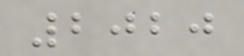2020
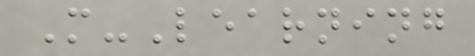M-Learning
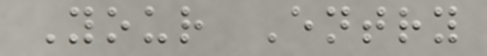Your Entry
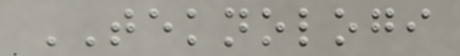TEKNOLOGI
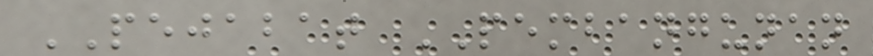PEJABAT PEMBANGUNAN
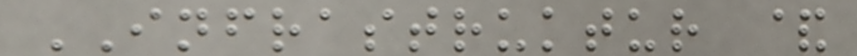INFRASTRUKTUR &
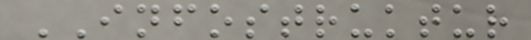INFOSTRUKTUR
